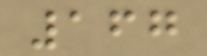167
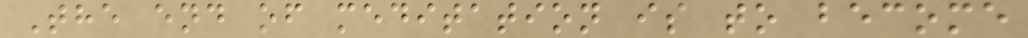The end of meditation is to become
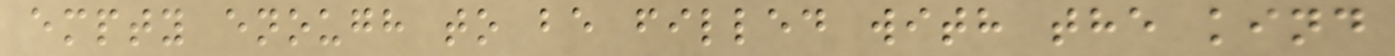empty enough to be filled with the kind
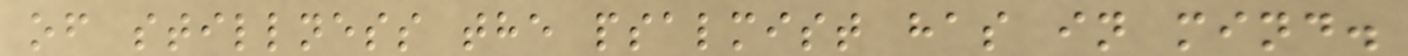of stillness the psalmist has in mind.
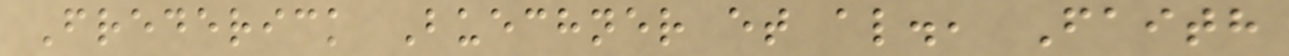Frederick Buechner et al., Faith
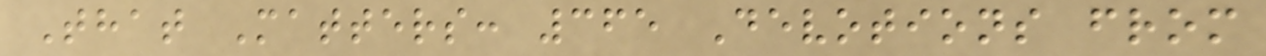That Matters: 365 Devotions from
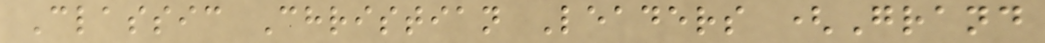Classic Christian Leaders (Grand
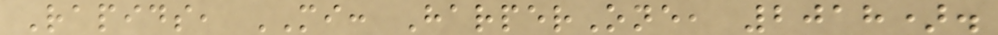Rapids, MI: HarperOne, 2018).
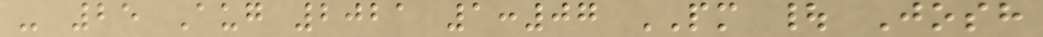- 25 Aug 2021 1:07 PM | Josh
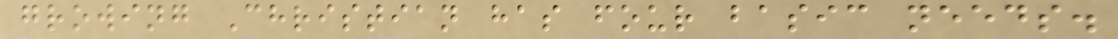growing Christian has four basic needs.
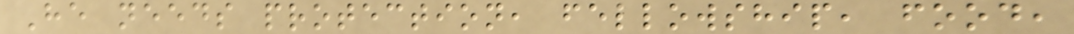He needs protection, fellowship, food,
